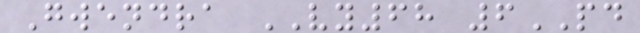Gwendra VY68 6PD
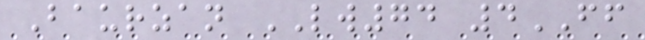Baurzan LW74 4FF
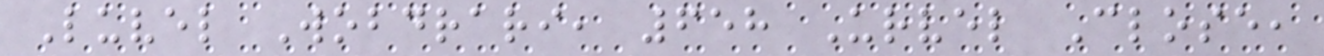Luvel Wobdrari, 658 Urvel Close,
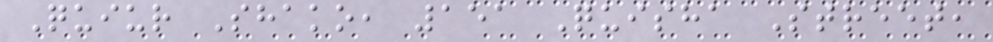Quiur Shako, 151 Quisha Street,
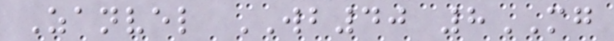Zanvel WB40 8MG
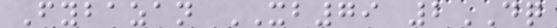Fybazan XB79 2DQ
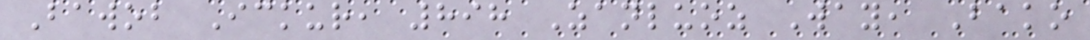Bawob Ickur, 898 Zanluoz Way, Bako
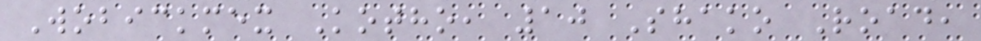Wobickmex Kotho, 10 Shako Road,
